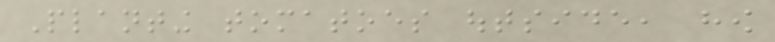Planting tomatoes outside, how
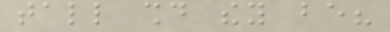tall should they be?
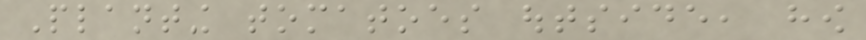Planting tomatoes outside, how
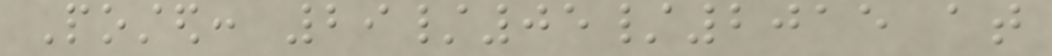Posted: 29/05/2015 at
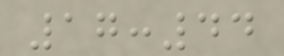17:44
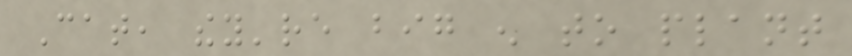Cat, they're big enough to plant
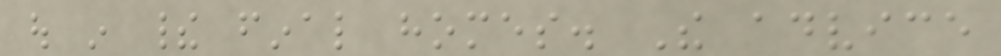out in their final homes. The advice
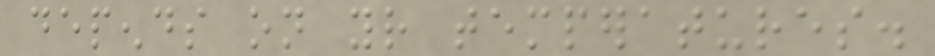depends on your temperatures.
